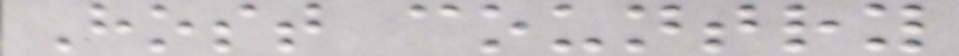Host country
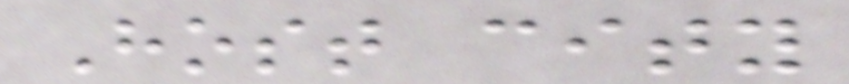Host city
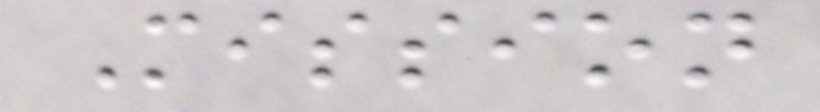Mission
